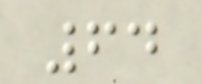64
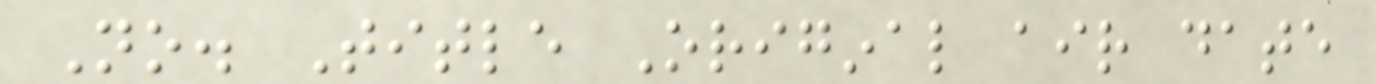No. Title Original air date
